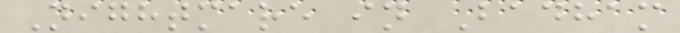Nightmare in Badham
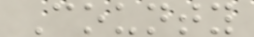County
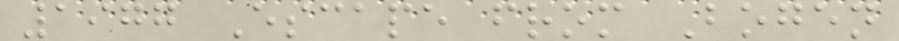1977 Escape from Bogen
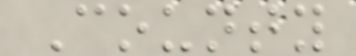County
